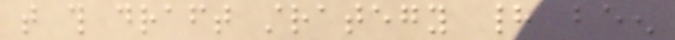that this draft strategy had been
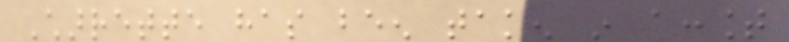Charrette has been taken in account
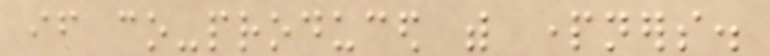if co-produced with partners.
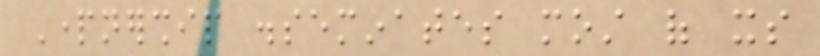Partnership disseminates most of its
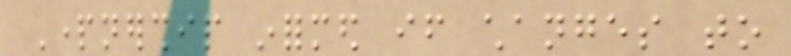Partnership informed if changes to
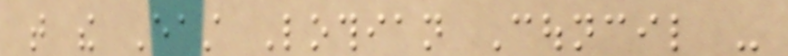that the East Lothian Council -
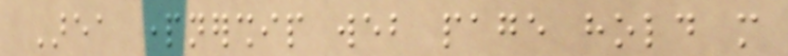Area partnership web page hold more
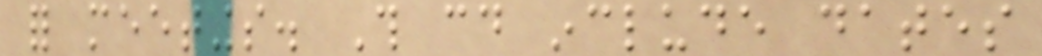for meetings. This could include dates
